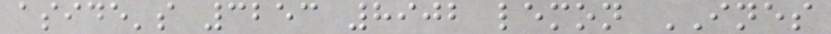aside's 3253 8902 lemon INES
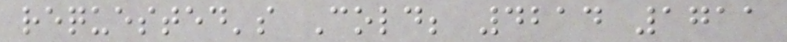requested's Cold; 4214 1711
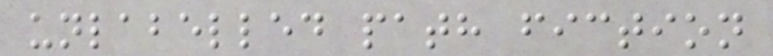unlabelled path fiction
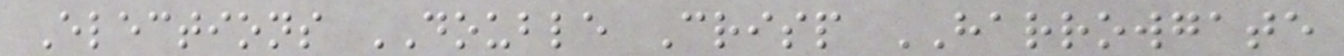Elections DOUBLE Crisp HARROWGATE
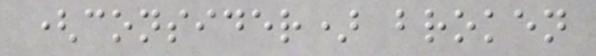(consider) broken
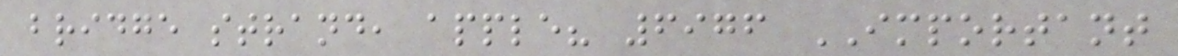bridge strand, apple? 6976 IMPORTANT
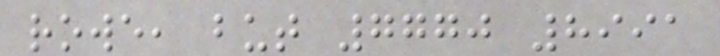rowe, but 7770 8991
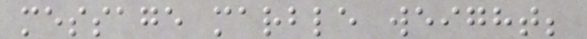message marble weight;
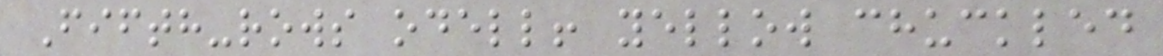Fifth-rows odell! yellow chuckled
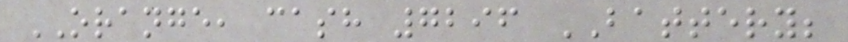ORANGE, cash 7296 BATTERY;
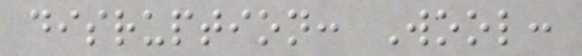disruption: Wool:
